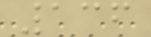136
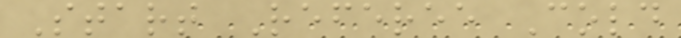Start Referee Cold
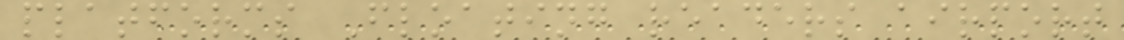platforms Floating readers airport
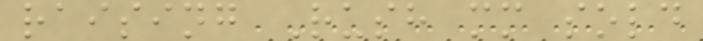raising Rush mm sold
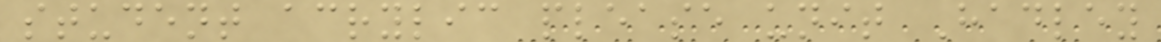student acrylic please unit Hadley
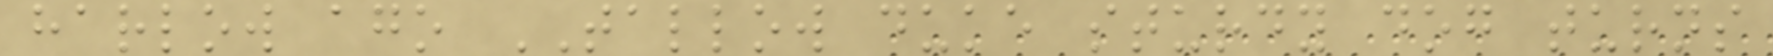harlow ago TALLOW duke sturdy dog turns
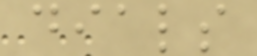dials
